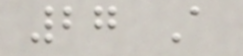27 A
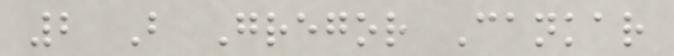2 B Gregor Cankar
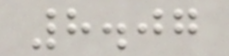8.07
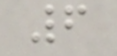6
